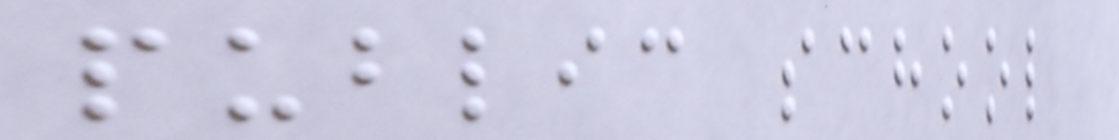public school
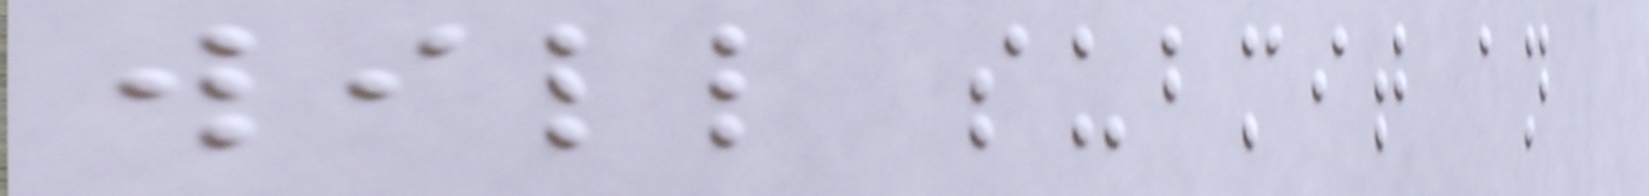will submit an
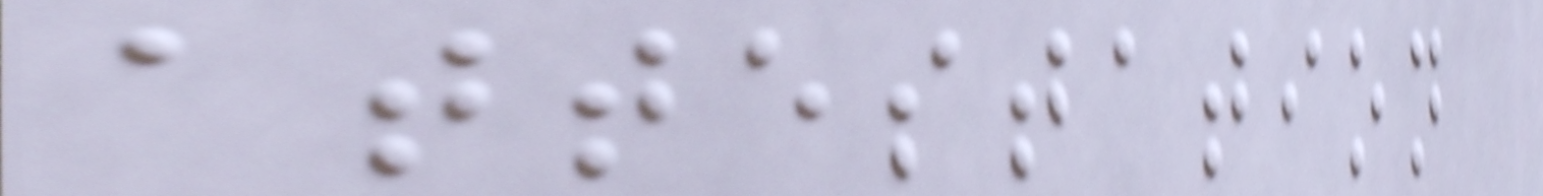attestation
